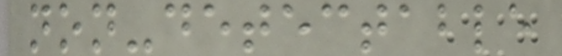non-detectable
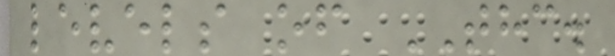levels of THC.
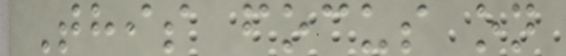This focus on
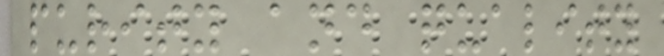purity and quality
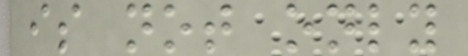is not only
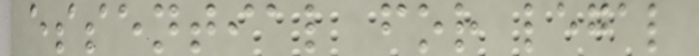essential for legal
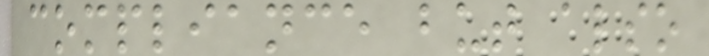compliance but also
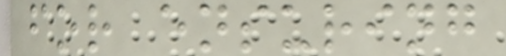for ensuring
